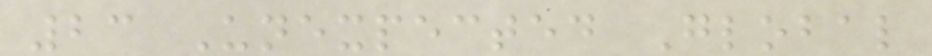23 Unexpected Global
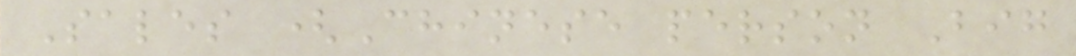Sales (Chinese person Big
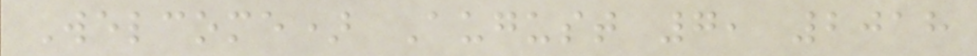Welcome) August 7, 2018
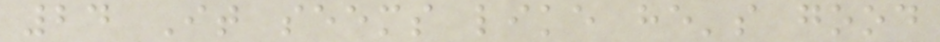24 It seems like he's good
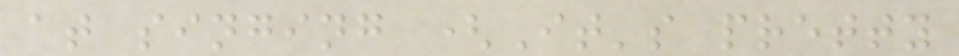at singing (It's pretty
